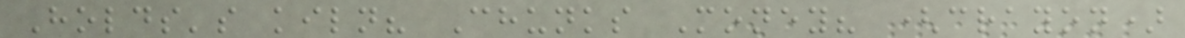Holds's kiln? Chunks Money? (crayon)
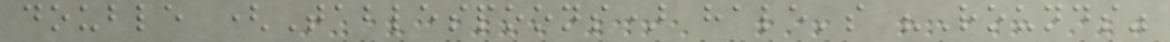double (Tablespoons) hale's "Rounds"
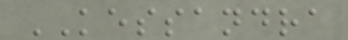KESSANDRA
